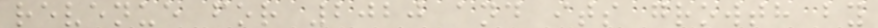revenue for 2020 and its growth by
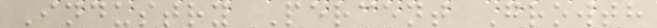Industry Percent Growth
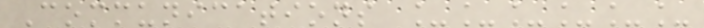Communications ______
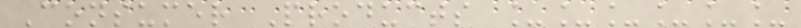Consumer Products ______
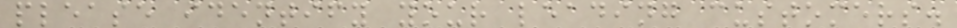please identify your leading customers.
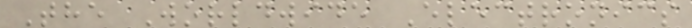The Worldwide Electronics
